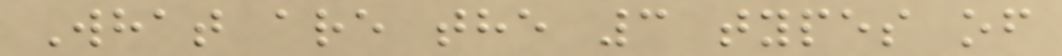What are the 3 types of
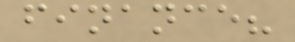finance?
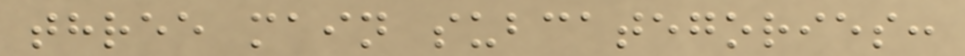three main subcategories:
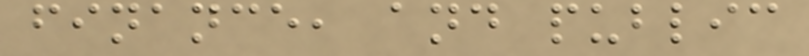finance, and public
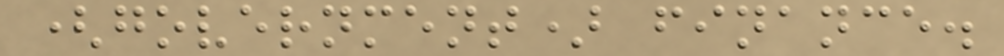(government) finance.
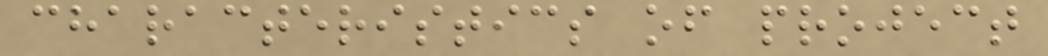characteristics of project
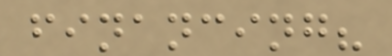financing?
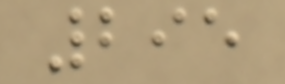295
